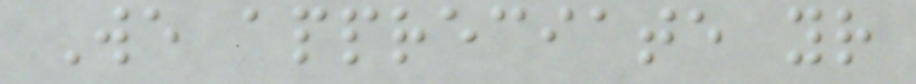We appreciate your
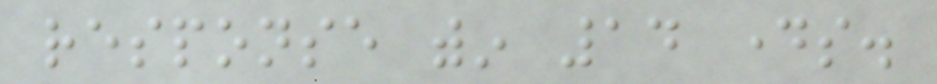response within 14 days.
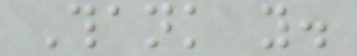Thank you.
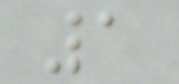1
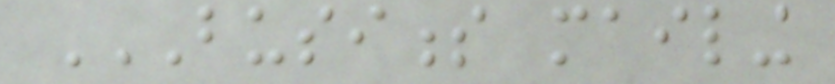BUSINESS MAILING
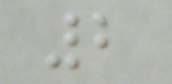2
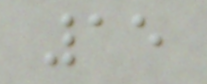15
